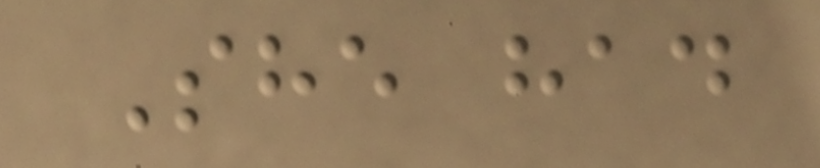She had
